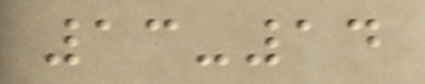13-14
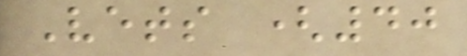Vets (40
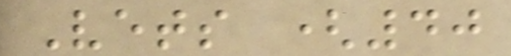Vets (40
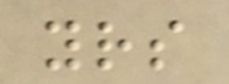yrs
